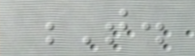T.
